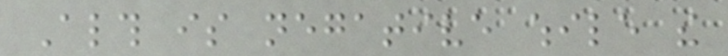Although is negative while the
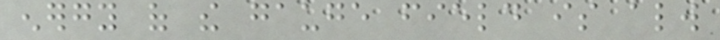energy of the gauge field is always
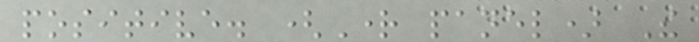positive. (Right panel) The
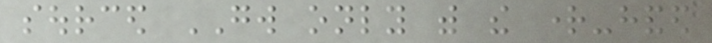sourced GW only with the right-handed
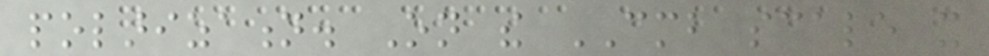polarization. On the CMB scale it
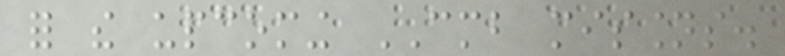for the upcoming CMB missions.
